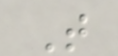T
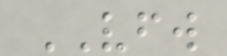VFW
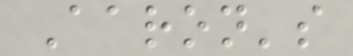Aaron's
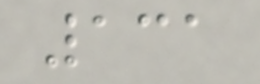131
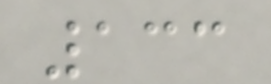133
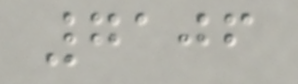7106
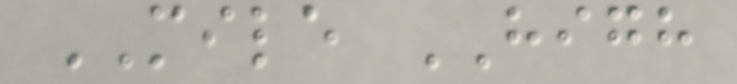MILE HIGH
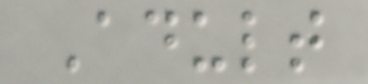Adult
